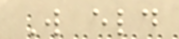W eld
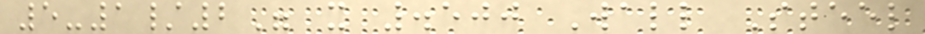5-1/2" x .500 Wall Steel
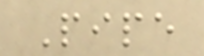Pipe
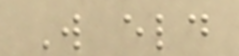W eld
